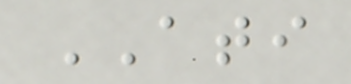ATI
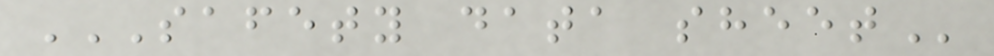SAFETY DATA SHEET
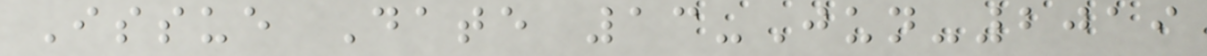Issue Date 13-Jun-2019
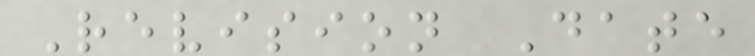Revision Date
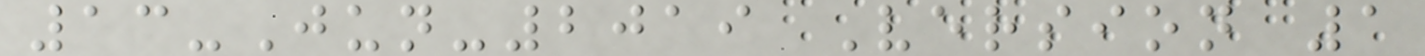13-Jun-2019 Version 1
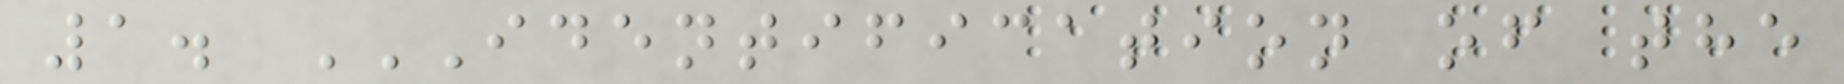1. IDENTIFICATION OF THE
